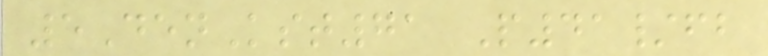5DenKst71 P41/fb
